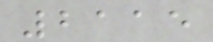2115
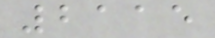2115
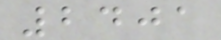2401
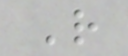R
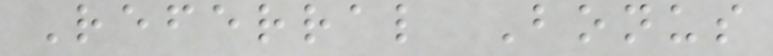Referral Bonus
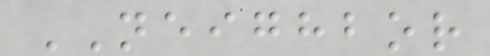NEIGHBOR
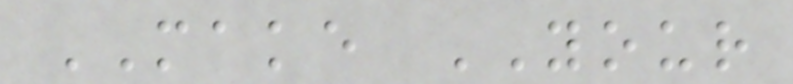MAKE YOUR
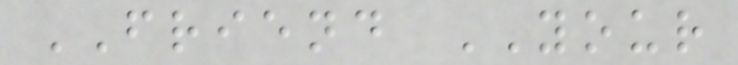FRIEND YOUR
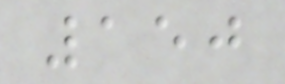150
